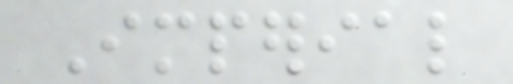Imperial
